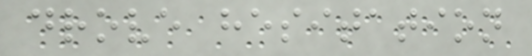drove hesitation
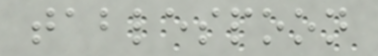tablespoon
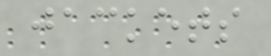jackets
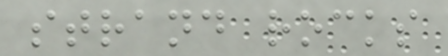strand rocks
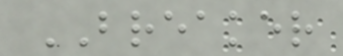BREAKER
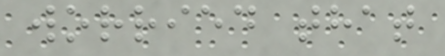worried that
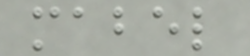mabel
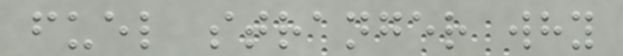fuel stranger why
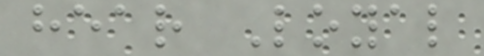hear Loyal
